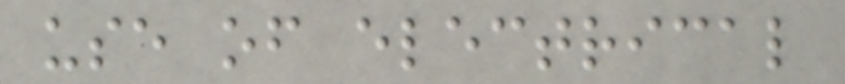use of electrical
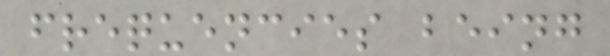frequencies being
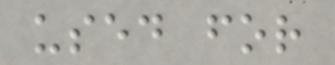used for
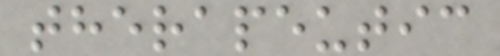therapeutic
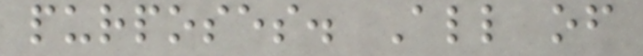purposes. All of
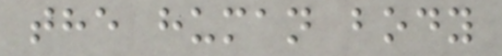the human body
